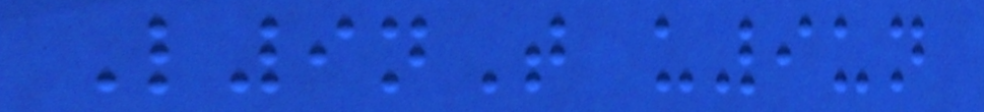L9nT u9un
